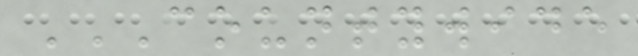COUNTYWIDE
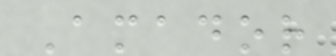Amador
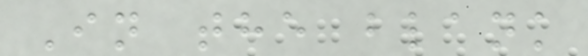In the blank
